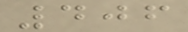406
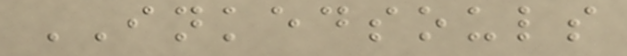INKEDSOULS
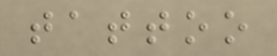tattoo
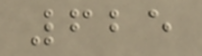625
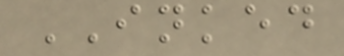INKED
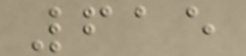615
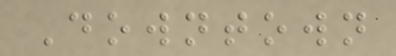Downtown
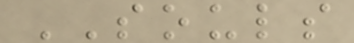SOULS
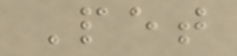Pet
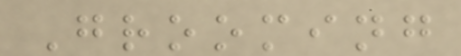Grooming
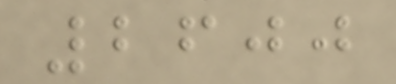2600
